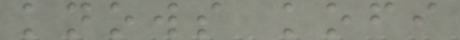knows kofi
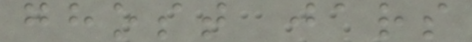ghost jars
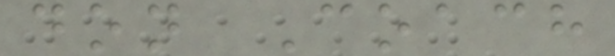don Coach
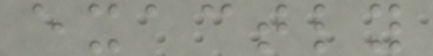exactly
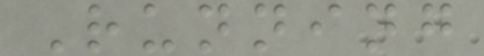Running
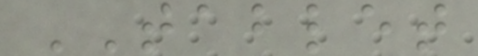TABLET
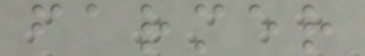farmer
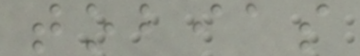tobias
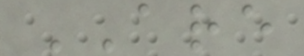ARE
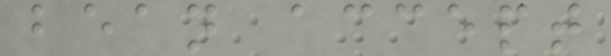bean accept
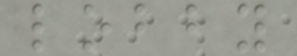lobby
